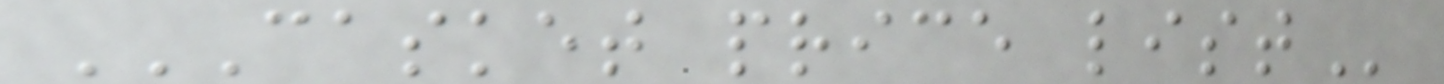CASKET PRICE LIST
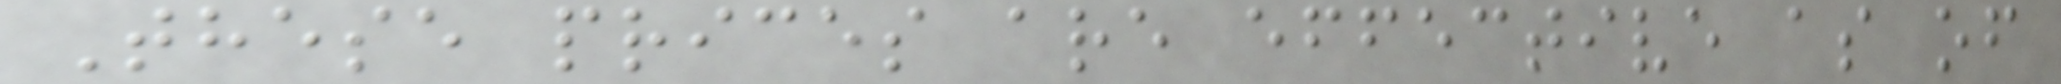These prices are effective as of
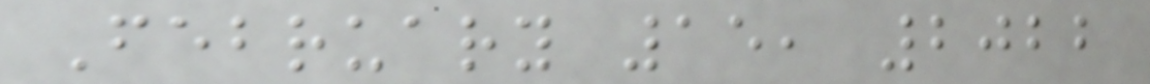February 15, 2022
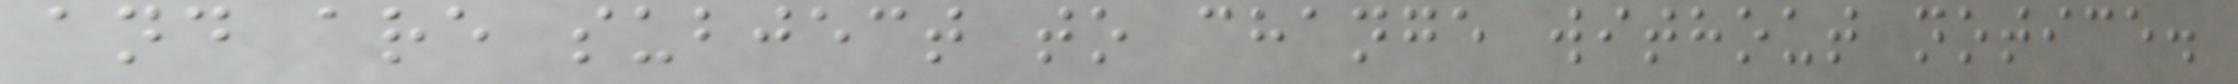and are subject to change without notice.
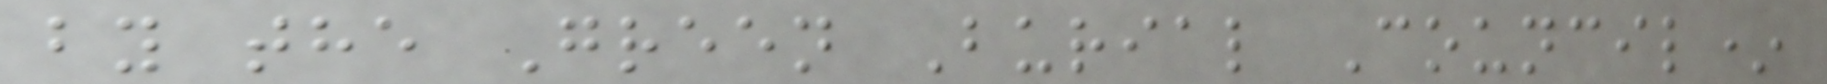by the Green Burial Council*
